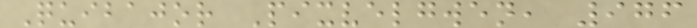Quibajor Pixvelgwen, 976
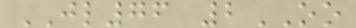JL76 2OO
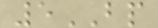5BP
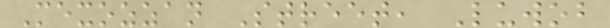Mexozzan Street, Luwob
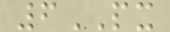6PX
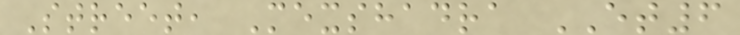Street, Mexshadra ET6
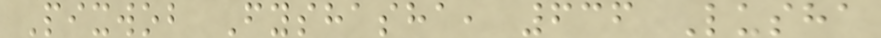Pixwob Fyshasha, 636 Lusha
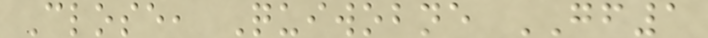Close, Quiwobne GF1
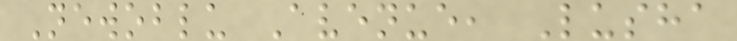Newoblu Avenue, Lusha
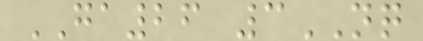GA26 3NQ
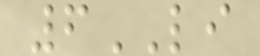6LI
